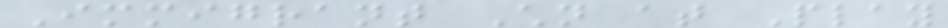Immigrant Children at Play
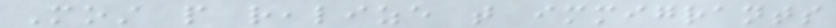Most people realize that immigrants
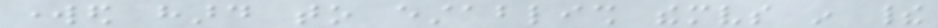worked hard to establish themselves in their
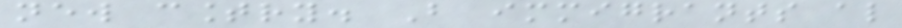new country. But immigrants also
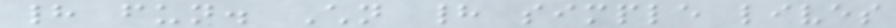had fun. Children had simple lives
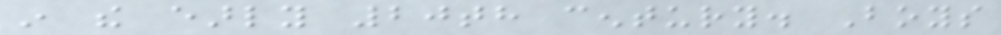in the early 20th century. Boys
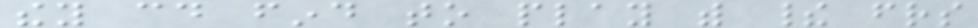they could find to play with their friends
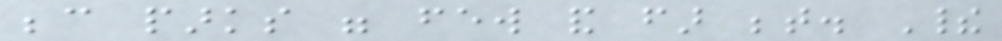because parks were few and far between. Their
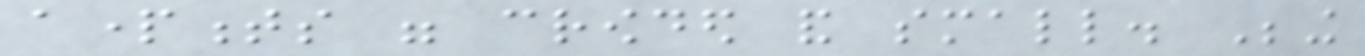apartments were crowded and small. Being
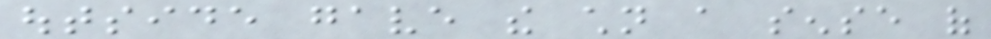outside gave the children a sense of
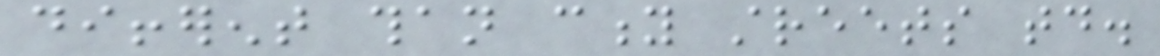different than city streets today.
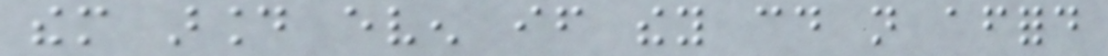them around even if they could not afford
